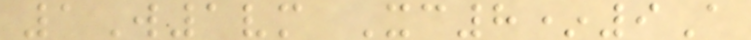1W1vm Xc8*9A
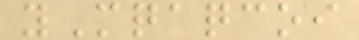yMqaqcoi
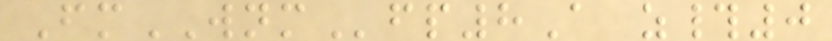FmWNMfp8A z#0
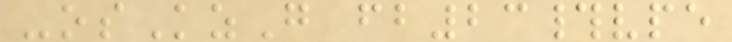-osKzG fb23#vpe
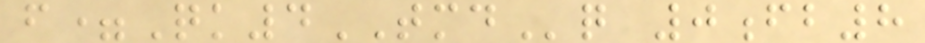f=Qk4TMDq 0fb8
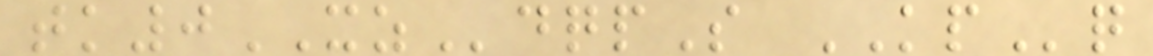tk0XZdqpS KPq
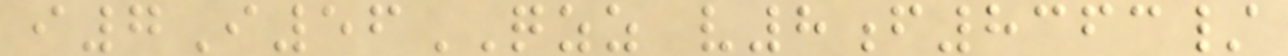i7I56QZZ v8f8363/
